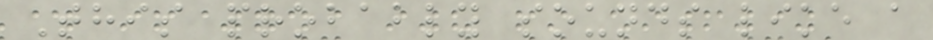This probably sounds like a
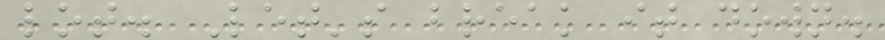lot. Let's break it down.
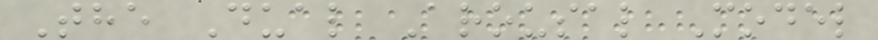The Dual Arousal Model
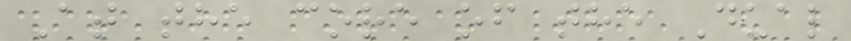At the core of the Dual
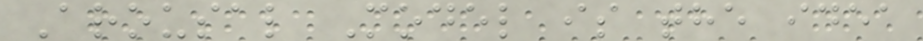Arousal Model is the idea
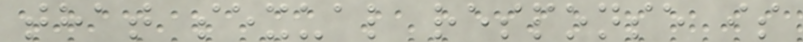that sexual response is
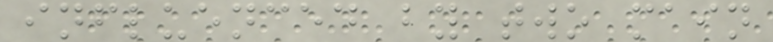influenced by two main
